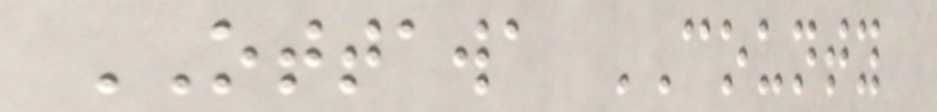OTTAWA COUNTY
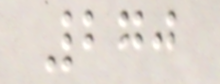270
